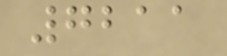7211
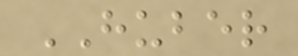HUBER
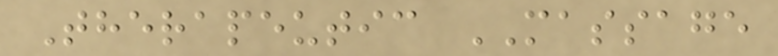Therapeutic MASSAGE
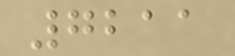7211
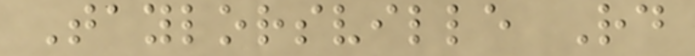Taylorsville Rd
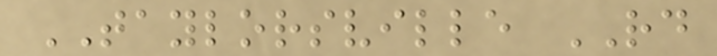TAYLORSVILLE RD
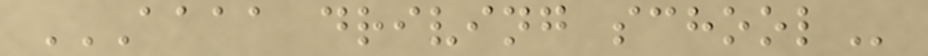AAAA DRIVING SCHOOL
